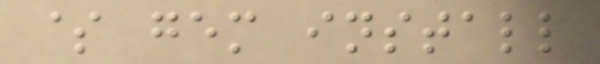$ gem install
